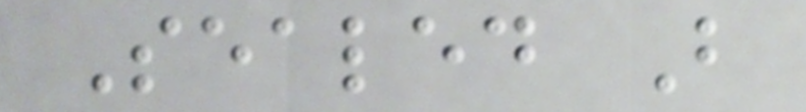Sealed B
